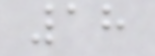18
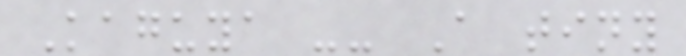Kaguya -- A tiny
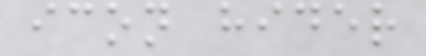icon hider
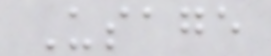Usage
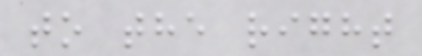to the right
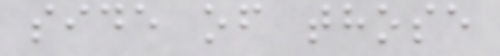side of those
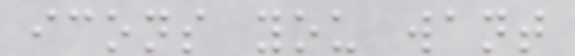icons you want
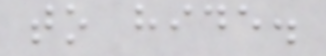to hide.
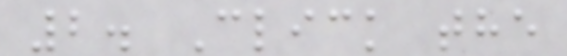2. Click the
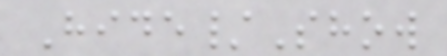Hide/Show
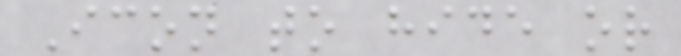Icon to hide or
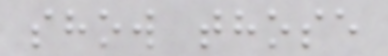show those
